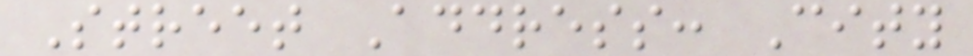Street Address: City
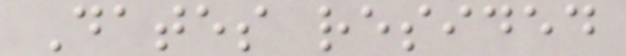Dates resided
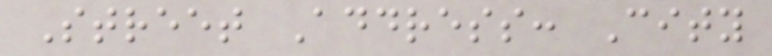Street Address: City
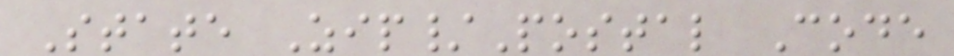State Zip/Postal Code
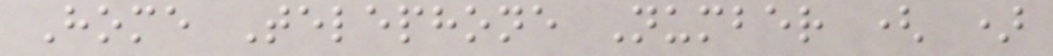Home Telephone Number ( )
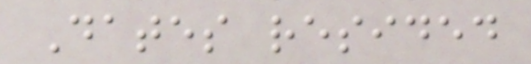Dates resided
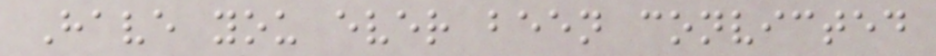Have you ever been convicted
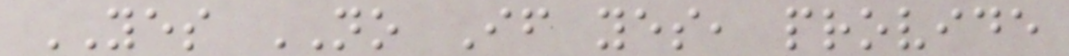YES NO If yes, provide
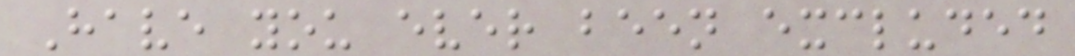Have you ever been excluded
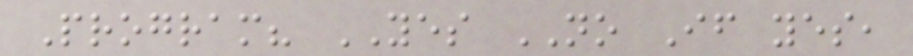Program? YES NO If yes,
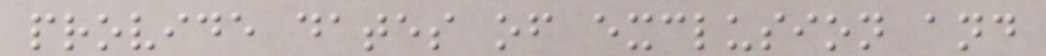provide dates of exclusion and
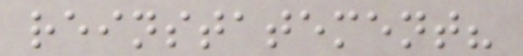reinstatement?
